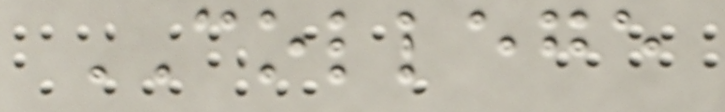COLLEGE
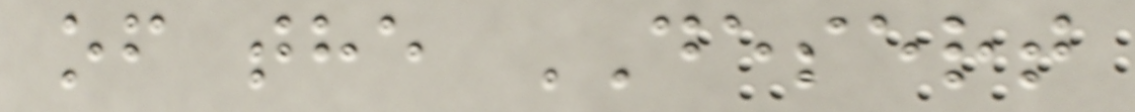of the DESERT
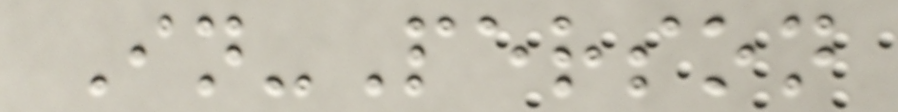In-Person
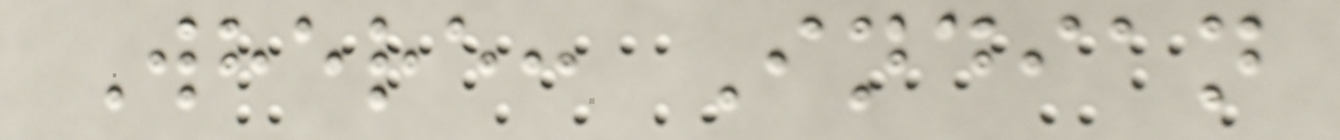Where: Indian
